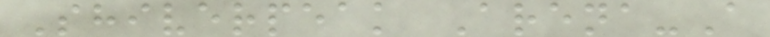Shiverpeak Arena-A
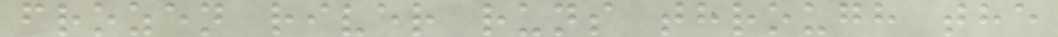frozen river runs through the
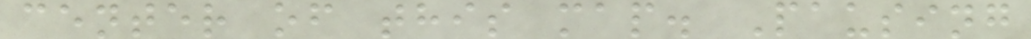center of this map. Pausing
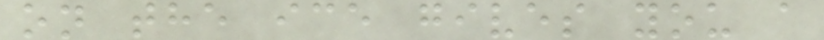on the ice gives you a
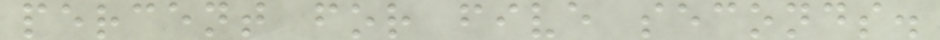percent for five seconds.
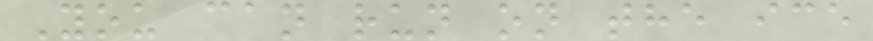You can run on the ice
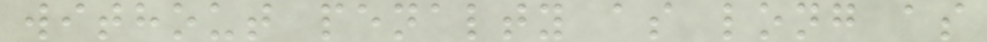without penalty as long as
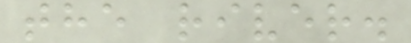the river.
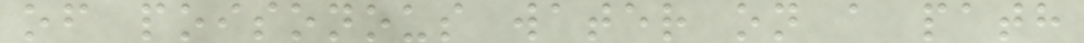of poisonous water on a path
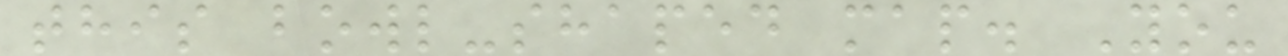this bowl-shaped map. You
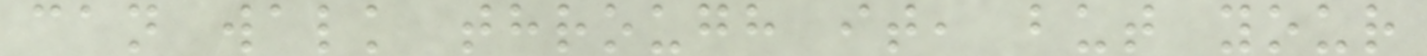can walk through it, but your
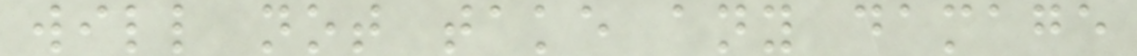will not take any damage
